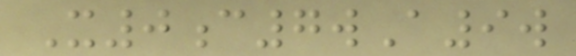X0c7wA9w
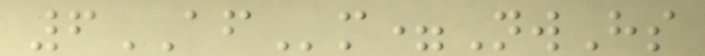6AFm=NwHs
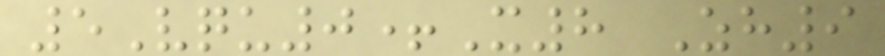5Vqu0+X8 Zh9
